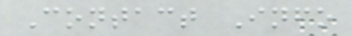Contact Info
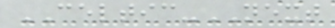CELTIC-NEXT
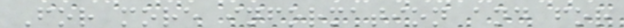For more information and for
